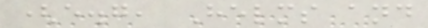(e.g, Helms and
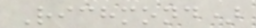Richmond)
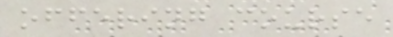offering course
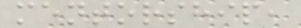mentorship,
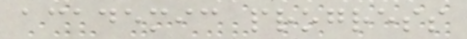academic progress
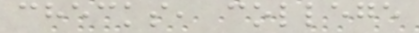checks, college
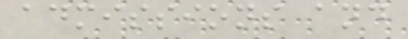admissions and
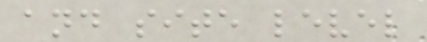and site level
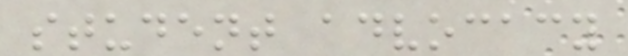student advocacy
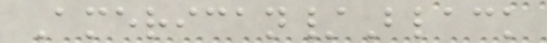American/Black
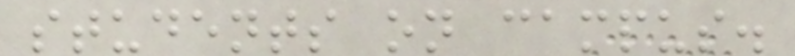students on campus.
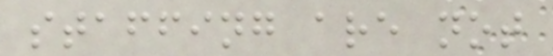staffing are not
